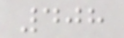408
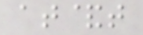at&t
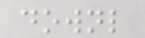downl
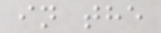in the
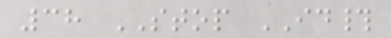38 STOP ID#
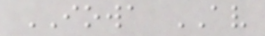IOWA AV
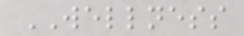WELLNESS
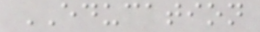EDUCATION
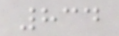834
